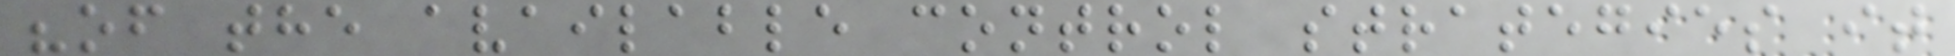"of the available control strategies it
